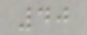40
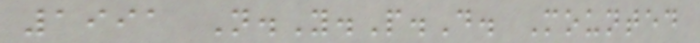1991 N.Y.P.D. Mounted
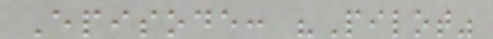Episode: "Pilot"
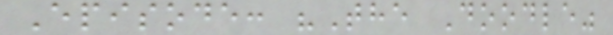Episode: "The Doodle"
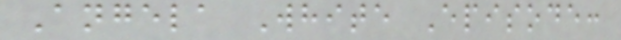Angela White Episode:
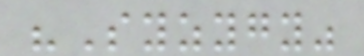"Syzygy"
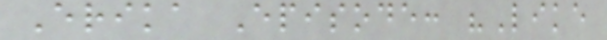Erika Episode: "Like
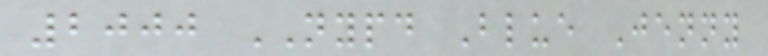2000 NYPD Blue Jenny
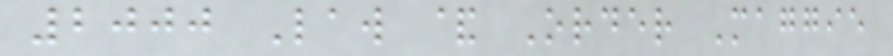2000 Law & Order Maggie
